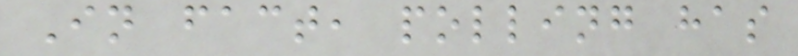In fact, polling has
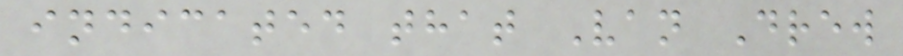indicated that Van Drew
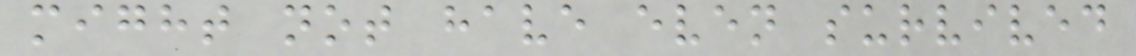might not have even survived
